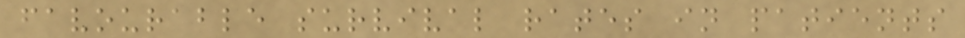favourable survival rates in patients
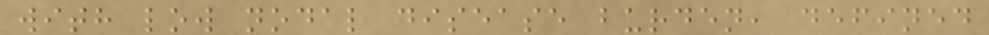with low nodal disease burden, defined
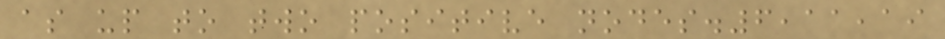as up to two positive nodes.6,11,19
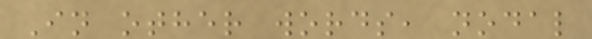In other words, nodal
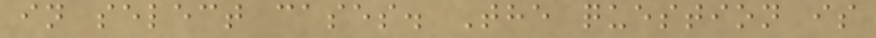in select cases. The question is
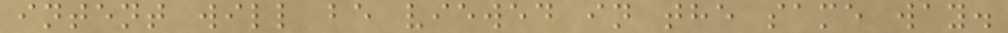intent will be viewed in the same way.
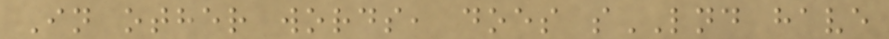In other words, does sLND have
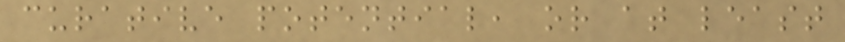curative potential, or at least
